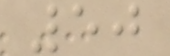50
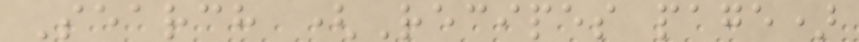Search (Recipes page)
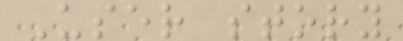User story
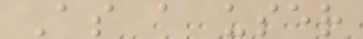As a user
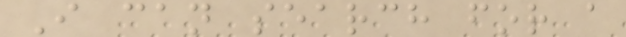I can search for a
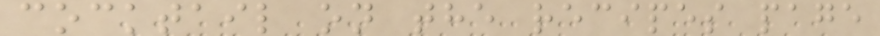cocktail on the recipes page
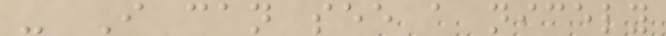- I can see a nicely
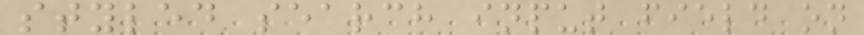styled search input field on
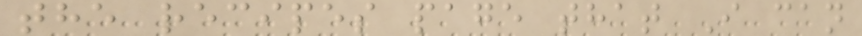the recipes page that I can
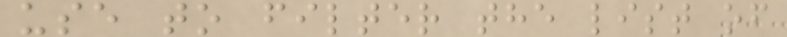use to filter the list of
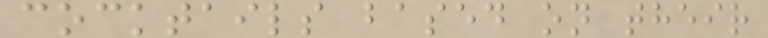cocktails based on their
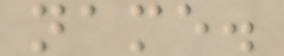name.
